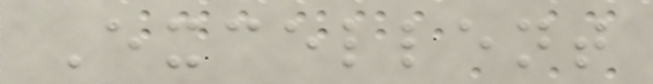Excellent
